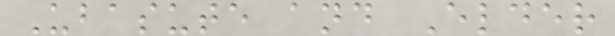Ubasute and Elder
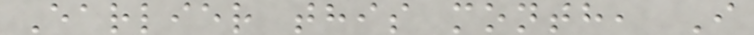Earlier this month, I
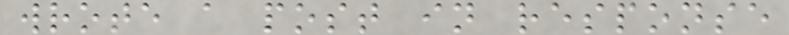wrote a post in response
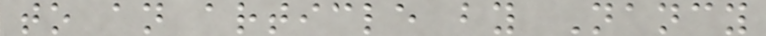to an article by Nancy
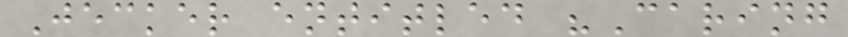Jecker entitled "Caring
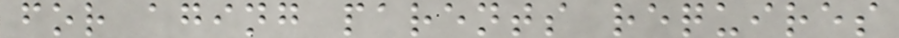for aging parents requires
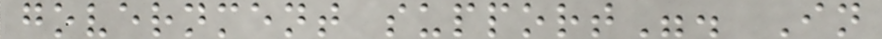government support". In
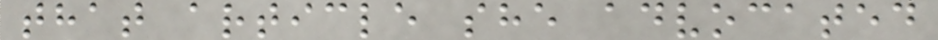that article she advocated
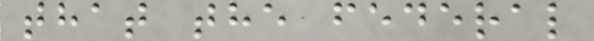that the federal
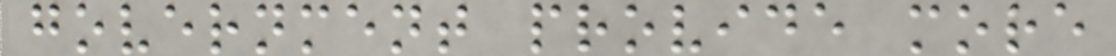government provide more
